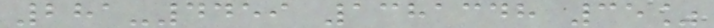281-4459 1381348 35%
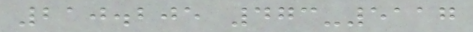210.205 473-5117
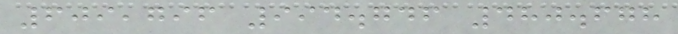609,796 994.746 480.678
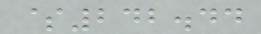$242.44
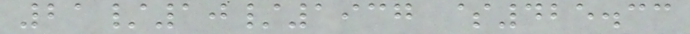21/10/1937 $425.33
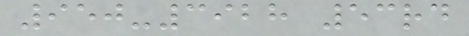950-3928 53rd
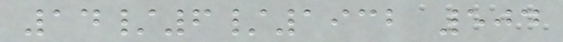14/6/1932 504
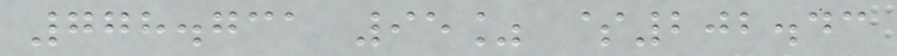778.731 95% $202.43
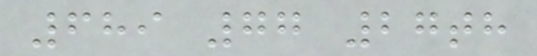689 77 27th
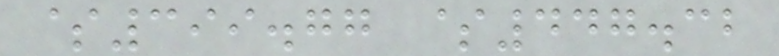$399.77 $447.32
